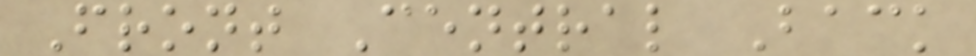Front Central Back
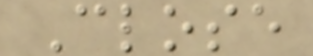Close
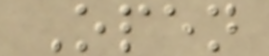Open
